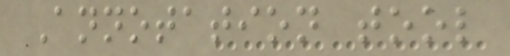Annotation tool
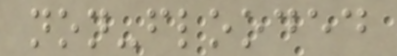non-flooded
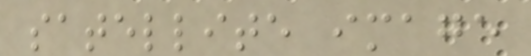satellite image
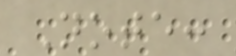Note:
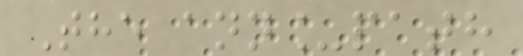The ann_path
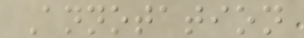Annotation
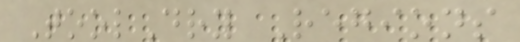ToolDry Regions
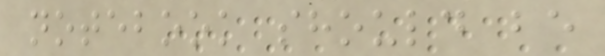notebook should be
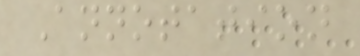Annotation
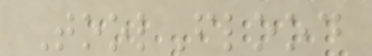ToolFlood
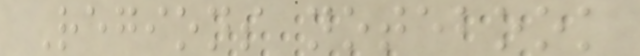Regions notebook
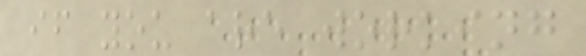if you are working
